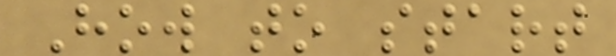How to start
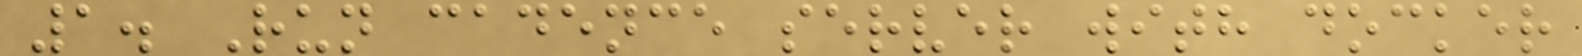1. Run cadence server with docker
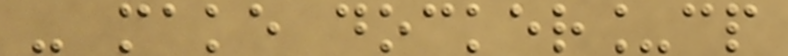- make docker_cp
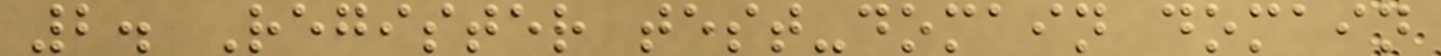2. Register test-domain domain
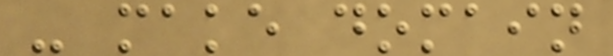- make domain
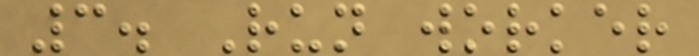3. Run worker
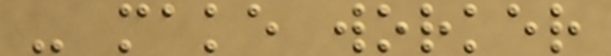- make worker
